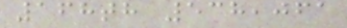168th 538,061
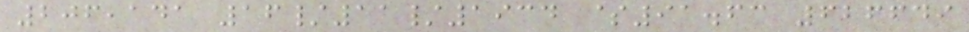206,141 16/11/1934 $91.63 626649
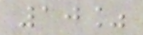10%
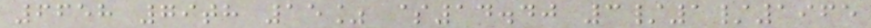6658 79th 15% $14.40 3/1/1965
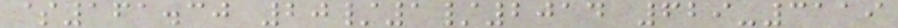$161.30 20/1/2014 629-3119
